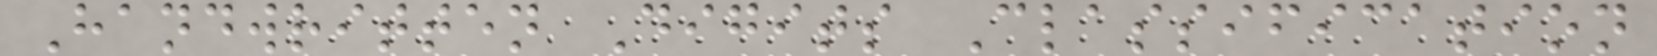Handwritten Digits Classification
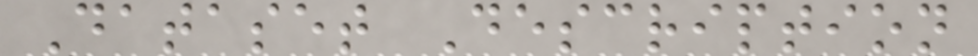Dataset Description
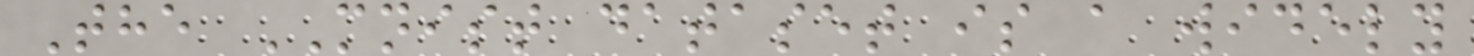The MNIST dataset is a widely
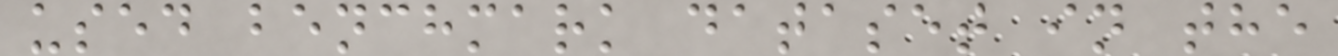used benchmark dataset in the
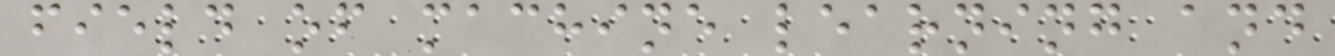field of machine learning and
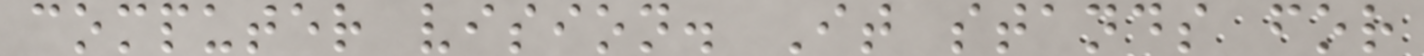computer vision. It stands for
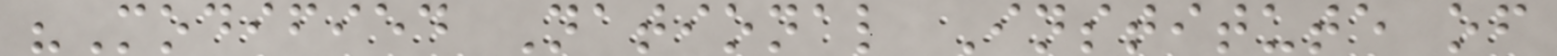"Modified National Institute of
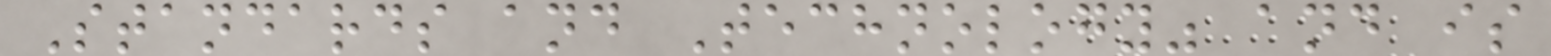Standards and Technology" and is
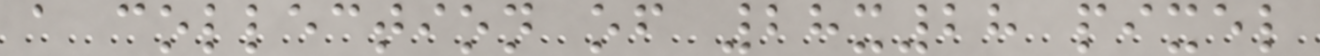a collection of 28x28 pixel
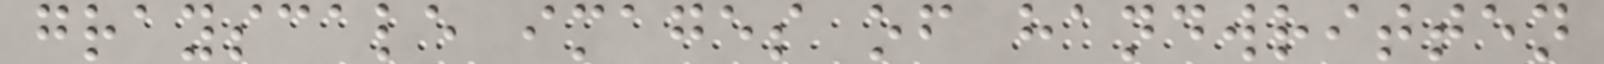grayscale images of handwritten
